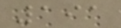191
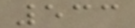533
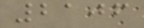2106
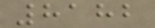8182
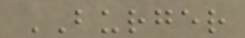BURGER
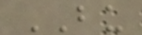BU
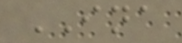INA
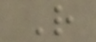R
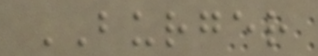BURGER
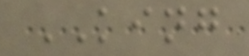KING
